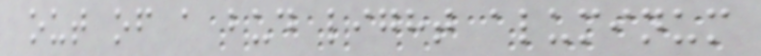out of a bud light aluminum
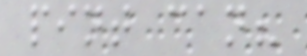pint can?
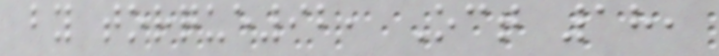by torque92, Oct 18,
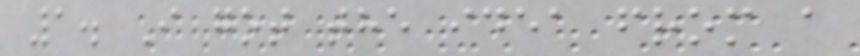1. I got the idea from a
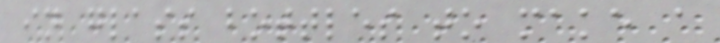in glass bottles to make a
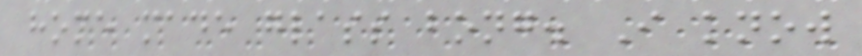home made glass bong. I know
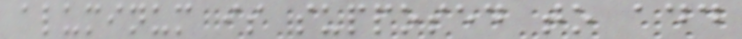aluminum is supposed to add
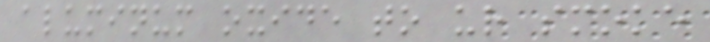aluminum oxide to ur smoke
